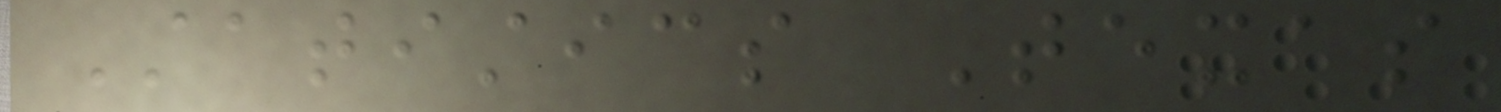Statistics Texas
